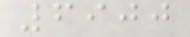6900
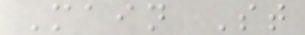Main St
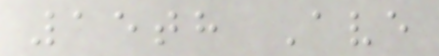15th Ave
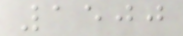1500
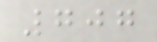707
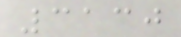3130
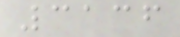3136
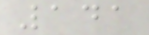141
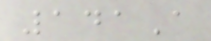141A
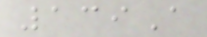139A
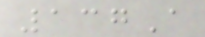137A
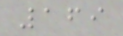169
